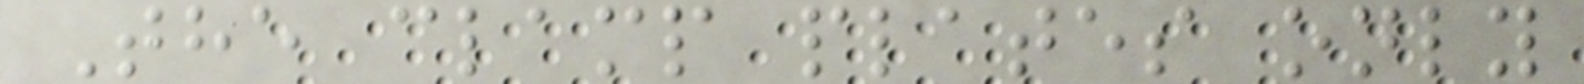The clamp plates only
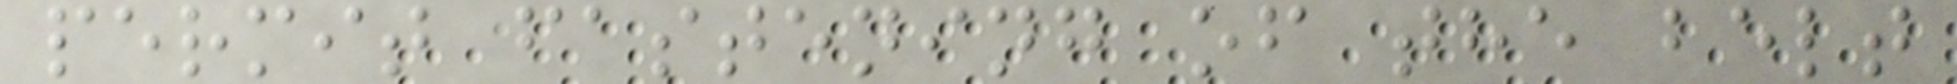permit fastening of the belt
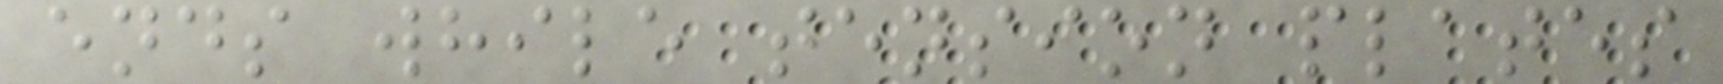ends while tension plates
